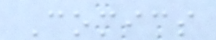Comics
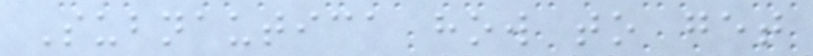Subnautica how to get
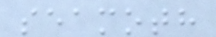seamoth
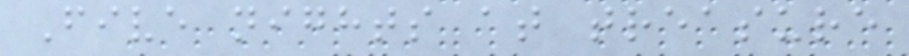Five nights at treasure
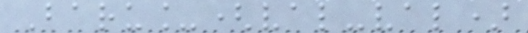Baru_(val-val)
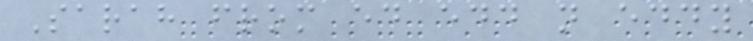Sarah from ed edd n eddy
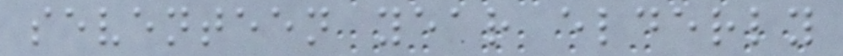seventeen year elderly
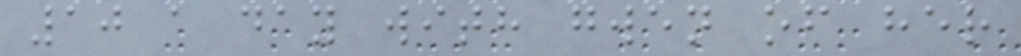10 a day with gwen of her
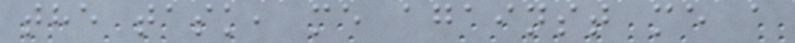the task, me against me a
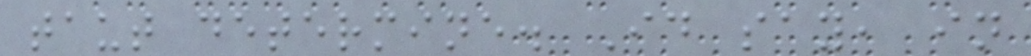taut determine. Id say, in
